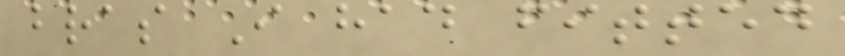bras I had fitted
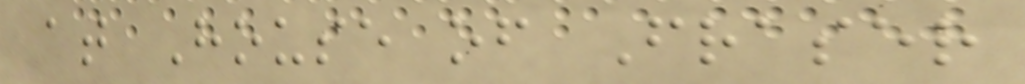at House of Fraser
